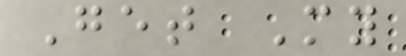Get My
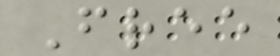Free
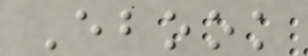Ebook
